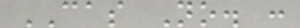CAS No. :
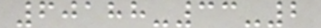60188-33-2
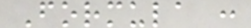Formula :
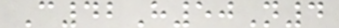C42H50N4
